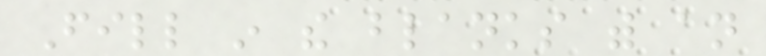Fill in the blanks with an
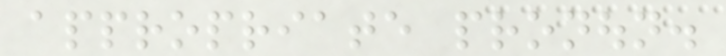appropriate pronoun.
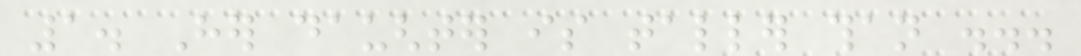1. Her daughter is taller than ...
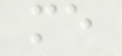me
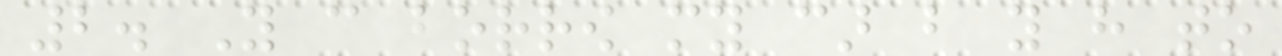2. You can borrow my car but you have to
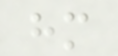him
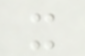it
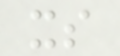its
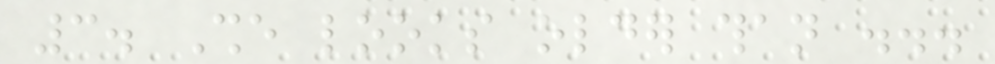3. She looks older than ...
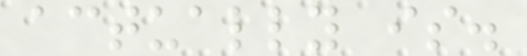actually is.
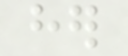her
